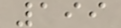199
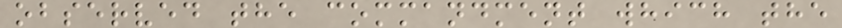observed the commandment which the
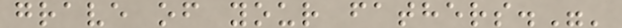grave of your fathers."'
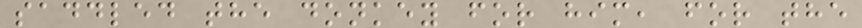saddled the donkey for him, for the
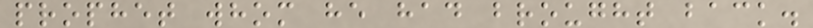prophet whom he had brought back.
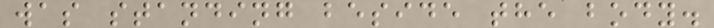was standing beside the body.
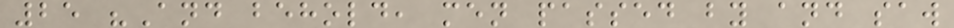25 "And behold, men passed by and saw
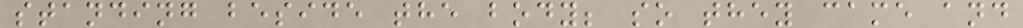standing beside the body; so they came and
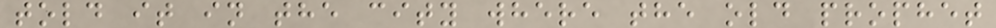told it in the city where the old prophet
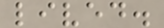lived.
